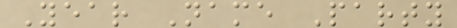Year Name Party
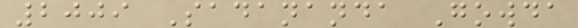2009 Sadananda Gowda
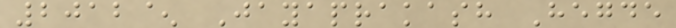2012^ Jayaprakash Hegde
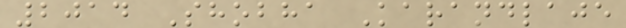2014 Shobha Karandlaje
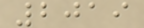2019
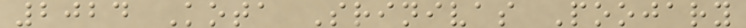2024 Kota Srinivas Poojary
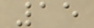15
